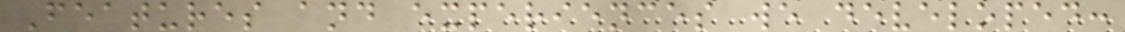Features and experiences we developed:
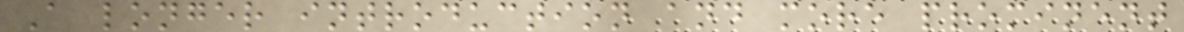A longer introduction and more prominent
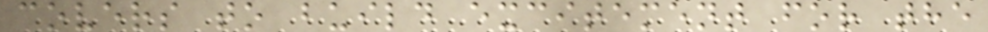covers to build excitement for the
